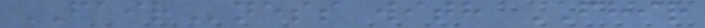FAIRness with FHIR
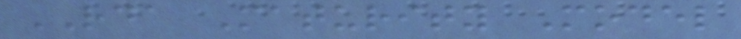RDA Maturity Model
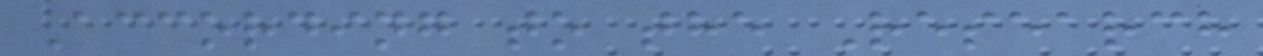According to the Research
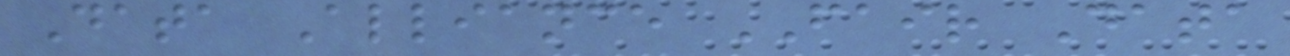Data Alliance FAIR Data
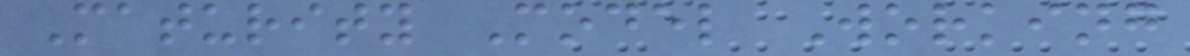Maturity Model Working
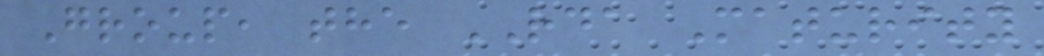Group, the RDA Maturity
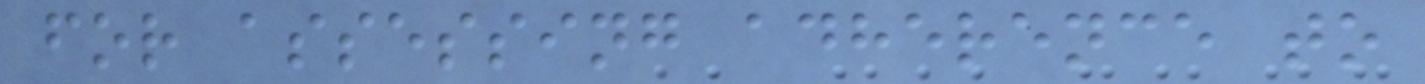for assessing adherence to
